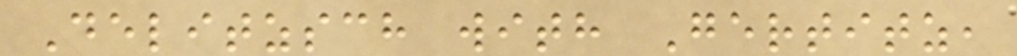Delitzsch with Gertitz,
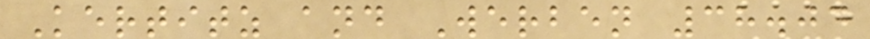Kertitz and Werben 38.04
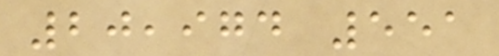20,974 551
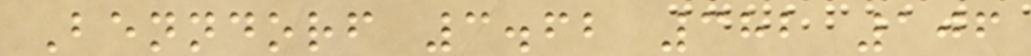Benndorf 3.62 382 106
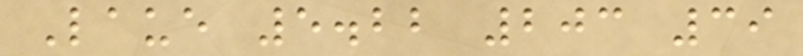Laue 5.22 203 39
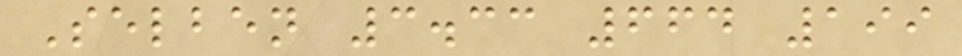Selben 3.33 664 199
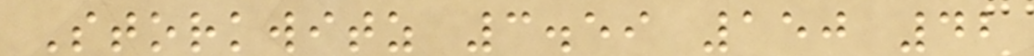Storkwitz 3.59 150 42
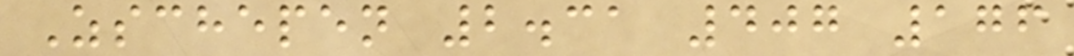Zschepen 2.31 407 176
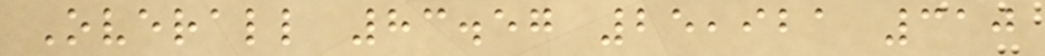Overall 83.57 25,921 310
